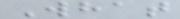What
